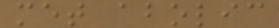met abolic
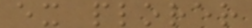ex plorer
